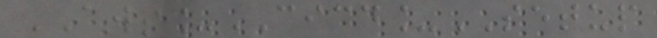AWS_CICD_SETUP
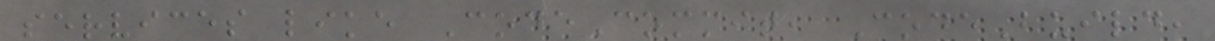services like CodeCommit, CodeBuild,
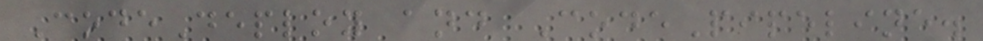CodeDeploy and CodePipeline.
